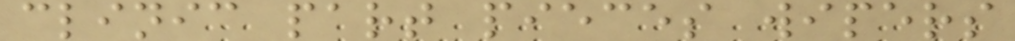clinic part pieces wipers
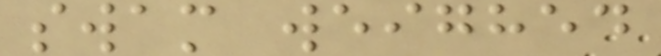swam weighed
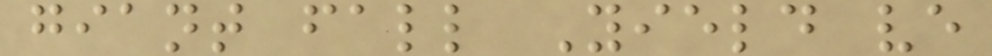giant fall Yield ve
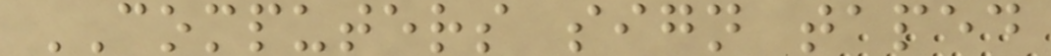COMPUTERS sign taped
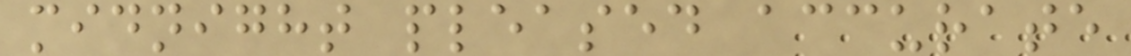midnight pleased accurate
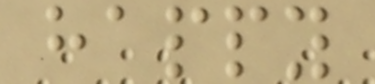happy
